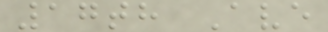17th Ave
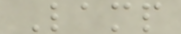Lamp
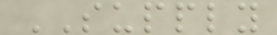SUPPLY
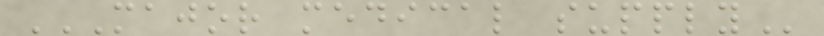MAJOR MEDICAL SUPPLY
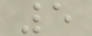5
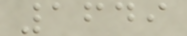1649
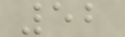52
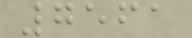7561
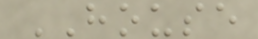HOUSE
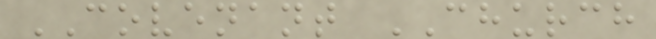COVENANT CHURCH
